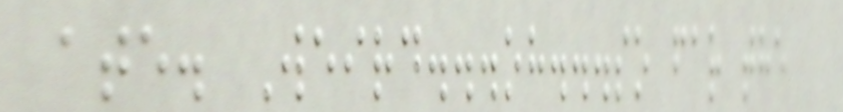ate. Weird...oh...so far the
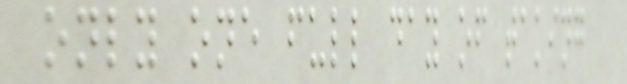only one full day of taking
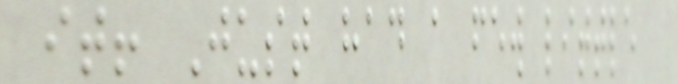it! Just had a few little
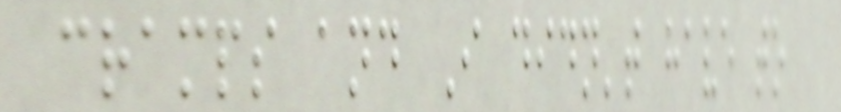cramps and I didn't have to
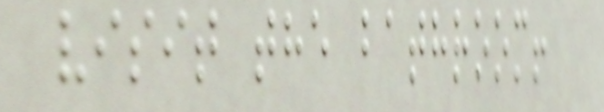visit the bathroom!
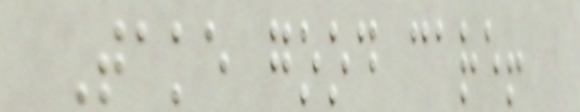Take good care!
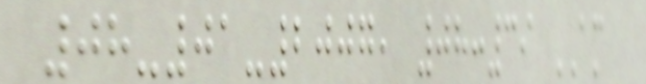08-01-2007, 08:39 AM
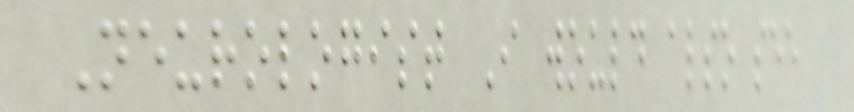Neurologist I would also see
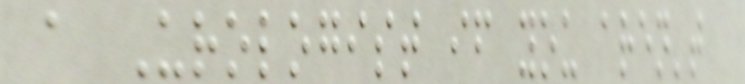a Urologist if you aren't
